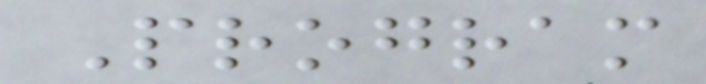Program
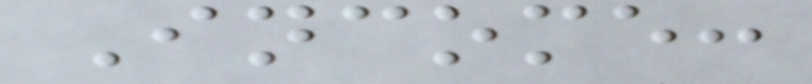Income:
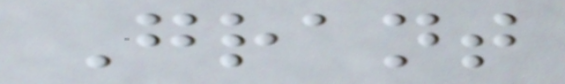Grant
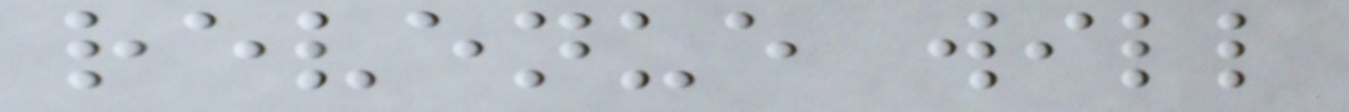revenue will
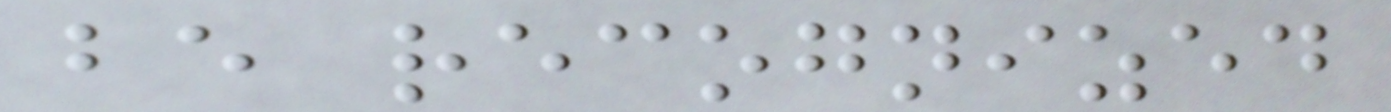be recognized
